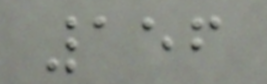156
